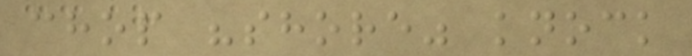chop "shore" knock
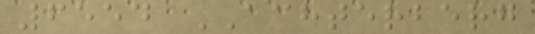6554 ACHTERBERG
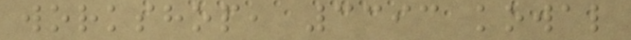workshop, 3393 kowal
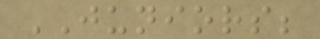JUNIORS;
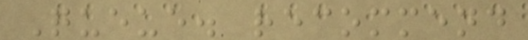Queue. recommend
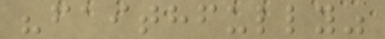"faithfully"
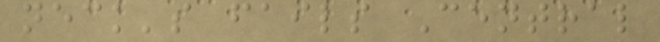neck's fails Central
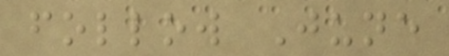follow June
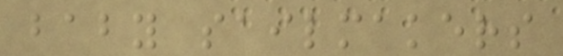baby sailmakers
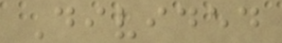Divided
